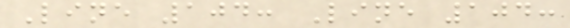Line 104: Line 104:
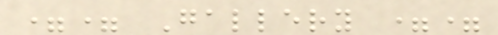== Gallery ==
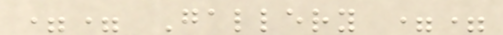== Gallery ==
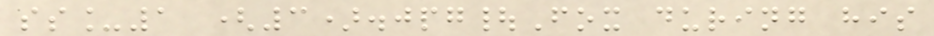ss_1 (3).jpg|Fox during his
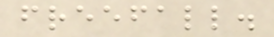freefall.
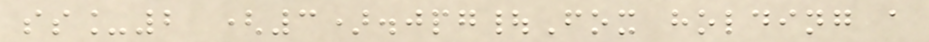ss_2 (3).jpg|Fox holding a
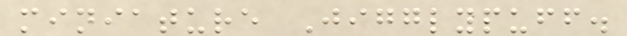miniature Jigglypuff.
